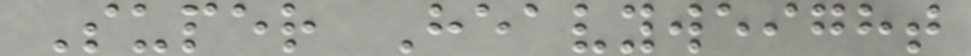Super Heavyweight
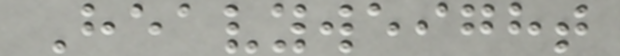Heavyweight
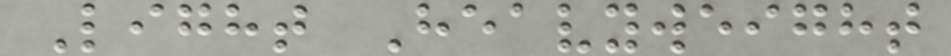Light Heavyweight
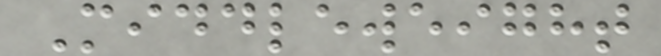Middleweight
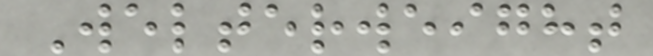Welterweight
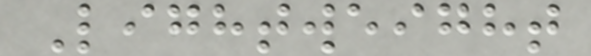Lightweight
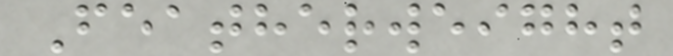Featherweight
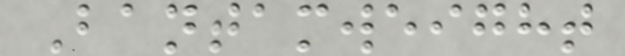Bantamweight
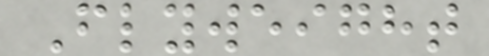Flyweight
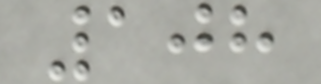108
